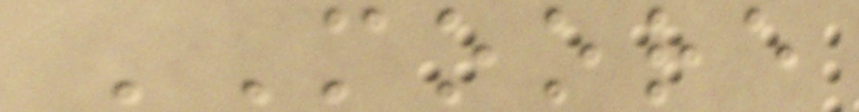MOORE
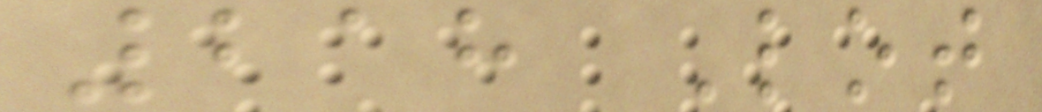218 Lot
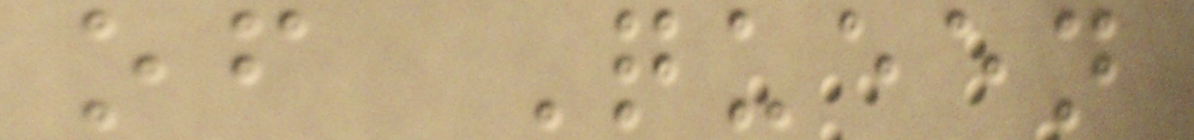of Queen
